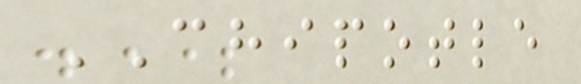CHIPOTLE
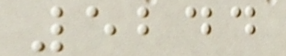5244
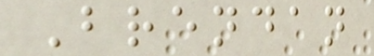Brendan
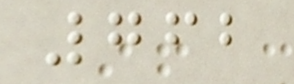762
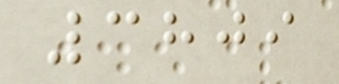3809
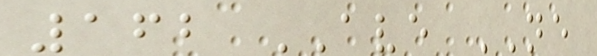162 AVE NE
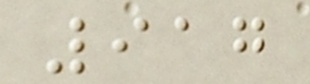917
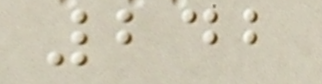242
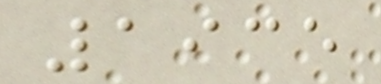1935
